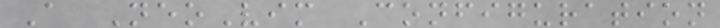A NeoVim Configuration
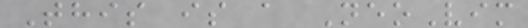This is a NeoVim
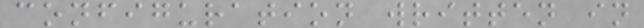configuration written in
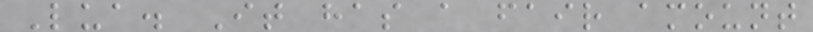Lua. It has a fair amount
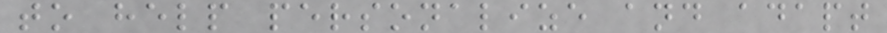to help personalize and adapt
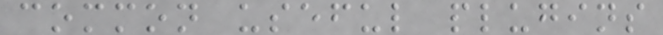common useful plugins
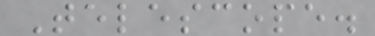Telescope.
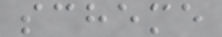scheme
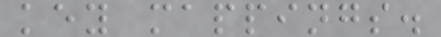key mappings.
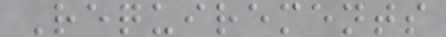Requirements
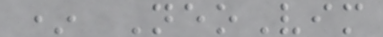* NeoVim
